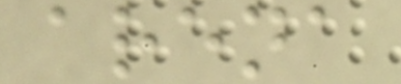arena
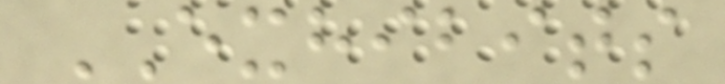EXHIBITS
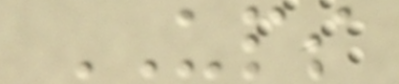UPS
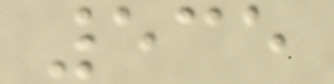535
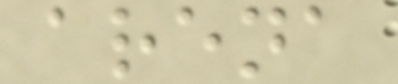arena
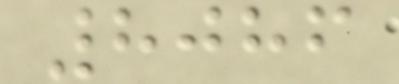8086
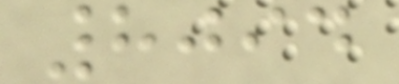8094
